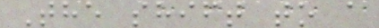The shift to a
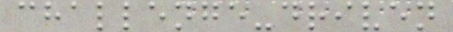challenge-driven
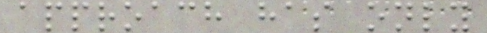approach has only
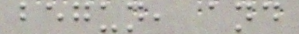begun, and
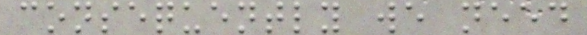consequently we need
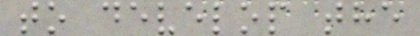to develop the
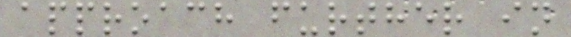approach further in
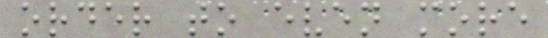order to even more
